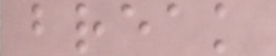break
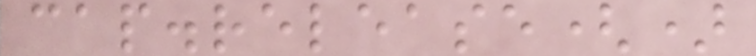cap.release()
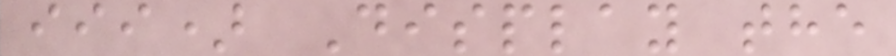iii) Display the
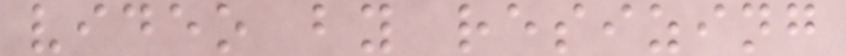video by resizing
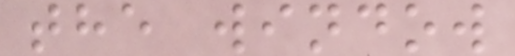the window
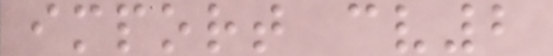import cv2
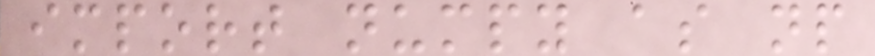import numpy as np
